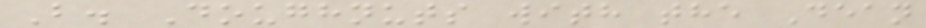B. Doughnuts with the Dean
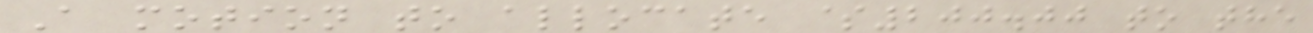A motion to allocate $200.00 to the
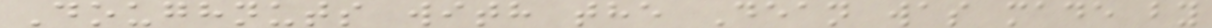Doughnuts with the Dean was made by
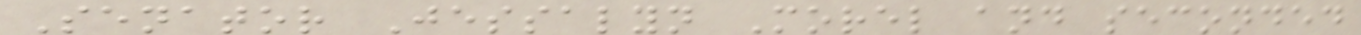Senator Jessalyn Morel and seconded
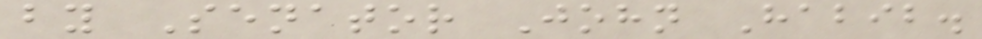by Senator John Habib.
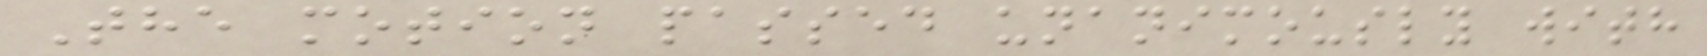The motion passed unanimously with
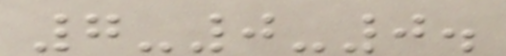7-0-0.
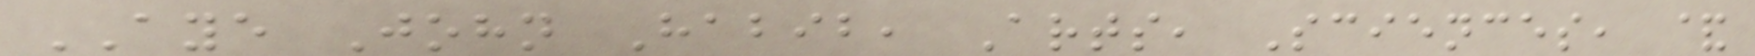AYE John Habib, Arts, Sciences, &
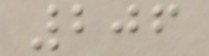206
